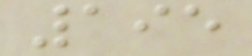195
